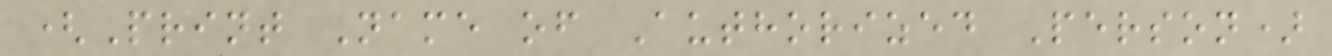(Print Name of Authorized Person)
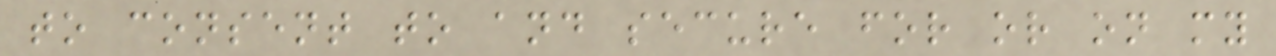to consent to and secure for or on my
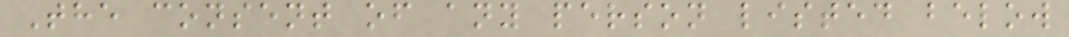The consent of any person listed below
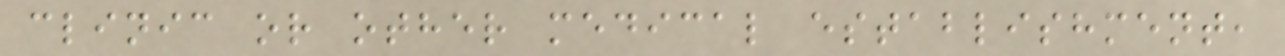clinic or other medical establishment,
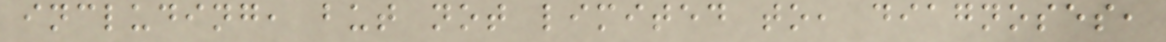including, but not limited to, diagnoses,
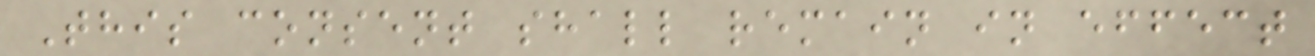This consent shall remain in effect
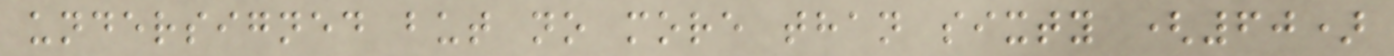undersigned but no more than sixty (60)
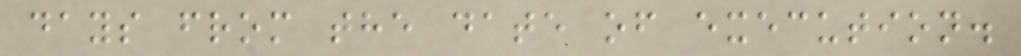days from the date of execution.
